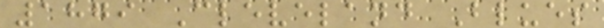1879 Cleveland Blues
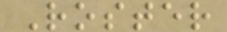Roster
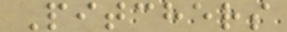Pitchers
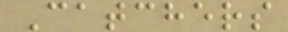Catchers
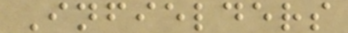Infielders
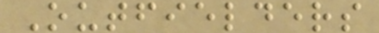Outfielders
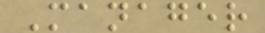Manager
